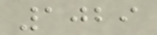1029
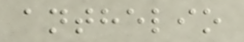anthelio
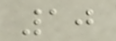10
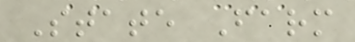State Farm
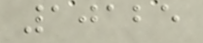10125
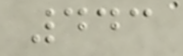443
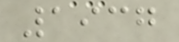1937
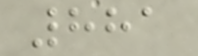881
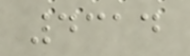4314
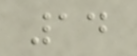14
